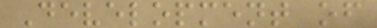Development of
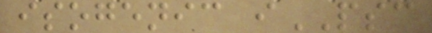isogenic iPSC
